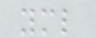yml
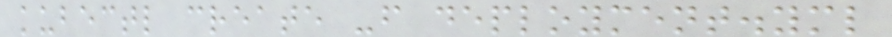kubectl create -f deployment.yml
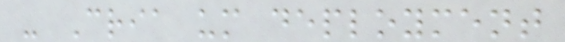- Cria um deployment
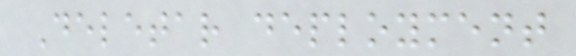Deletar deployment
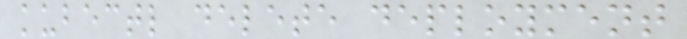kubectl delete deployment
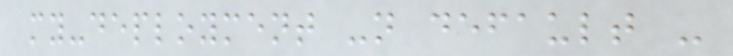my-deployment -n default -
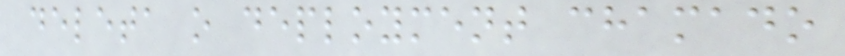deleta o deployment chamado
